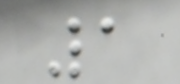1
